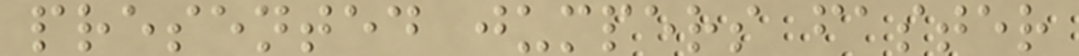presented jumpers faster
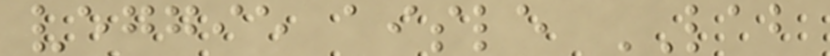veggie aisle LAB
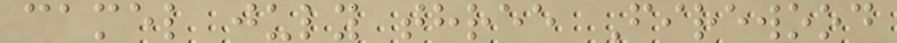camel july three Firewood
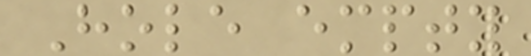Hole empty
